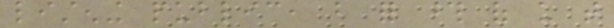listening public, but for those of us that
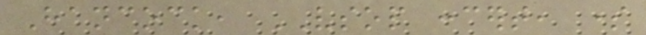Hancock, VSOP concert, some
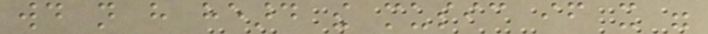would not have heard the music if it were
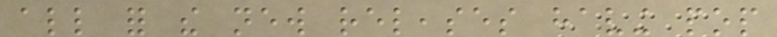all for the new releases having pop
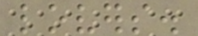lovers.
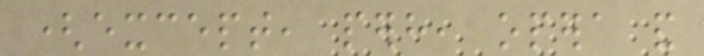(except, perhaps, opera and
